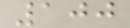100
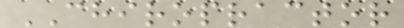CHIROPRACTOR
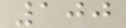100
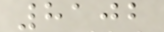8102
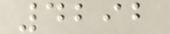4292
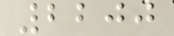2200
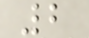2
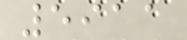5911
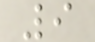9
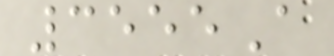3555A
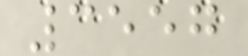3557
